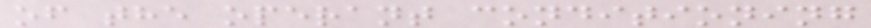of the operant conditioning
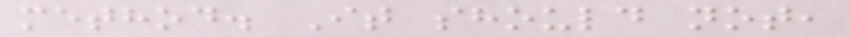method. It should not,
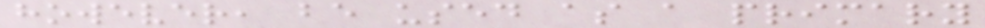however, be used as a primary
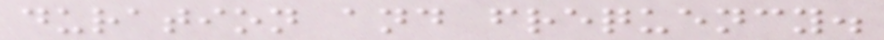duration and frequency.
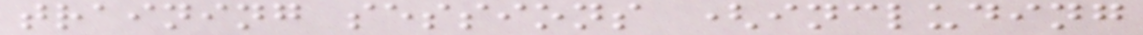training sessions (including
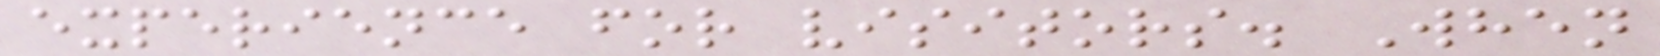experience for visitors. When
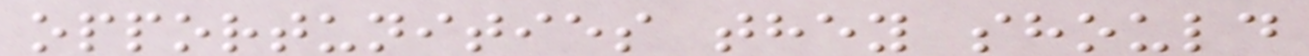opportunities they should
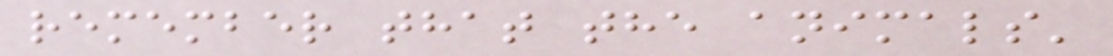remember that the animals'
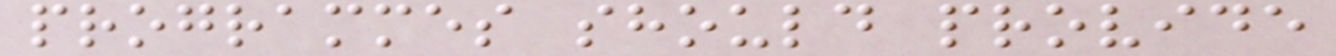programmes should provide
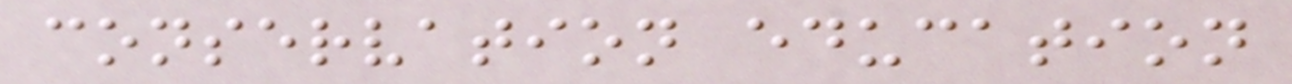conservation education
